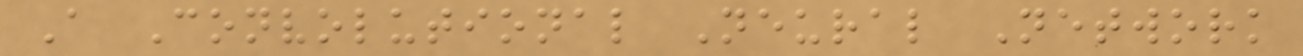A Convolutional Neural Network
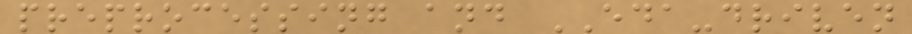preprocessing and EDA-driven
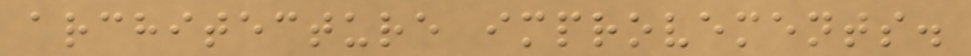architecture improvements.
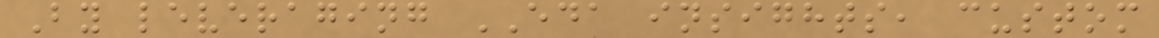By leveraging EDA insights, custom
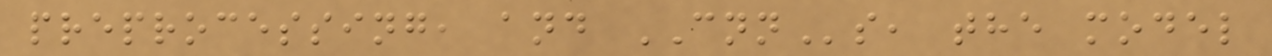preprocessing, and CNNs, the model
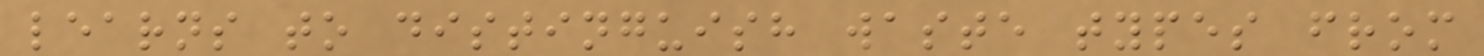learns to distinguish waste types from
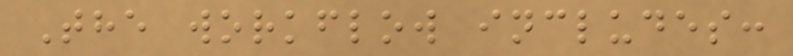The workflow includes:
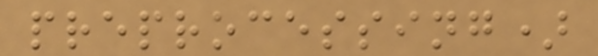preprocessing)
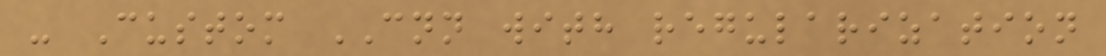- Custom CNN with regularization
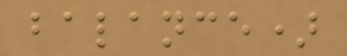balance)
